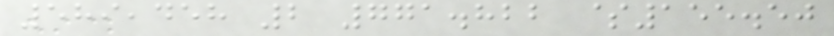589,458 2 771.822 $155.50
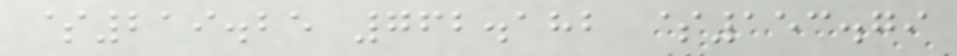$219.25 762.182 $153.79
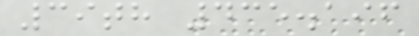39th 435.196
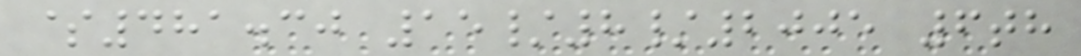$481.30 15/8/2005 6th
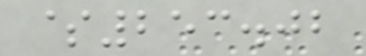$253.02
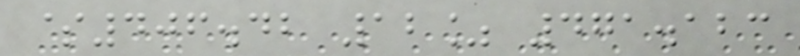$406.42 12% 471.123
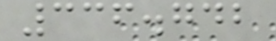336.742
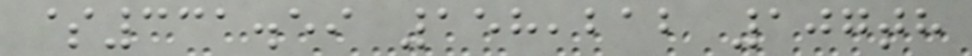$331.59 158,212 107th
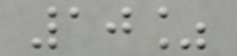10%
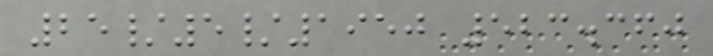25/5/1950 523.360
